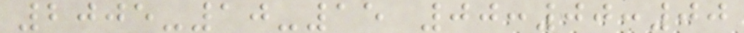2005-10-15 00:00:00
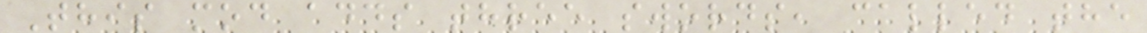This mod adds three swords, called the
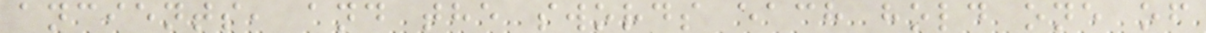ancients, and the swords each hold one of
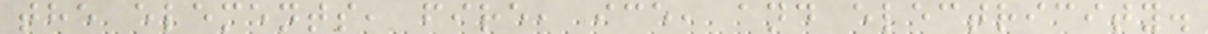the elements, fire, ice, and electricity.
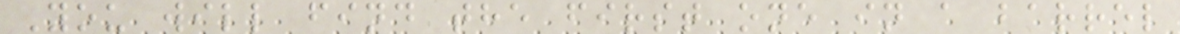You will find the first one in a barrel
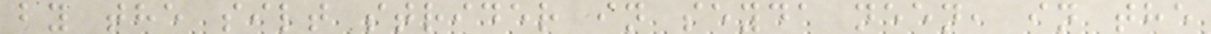by the silt strider in seyda neen, in the
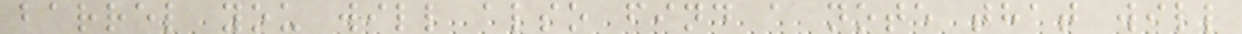barrel you will also find a note that will
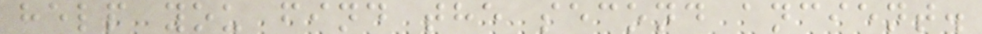help you find the second ancient.
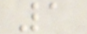1
